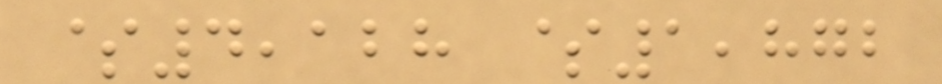$4,128 $1,872
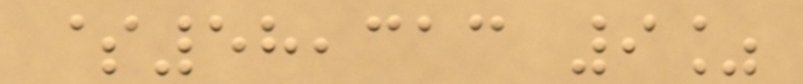$58,313 9%
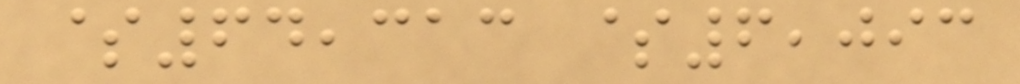$64,313 $6,093
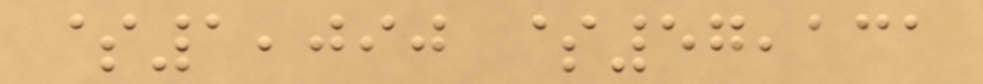$1,090 $57,131
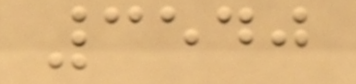3540
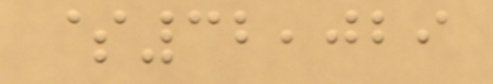$32,029
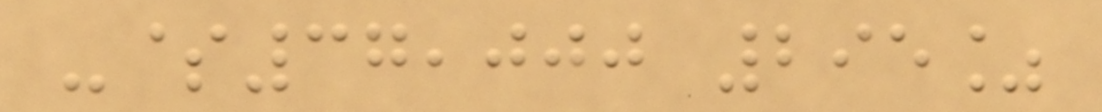-$37,000 295%
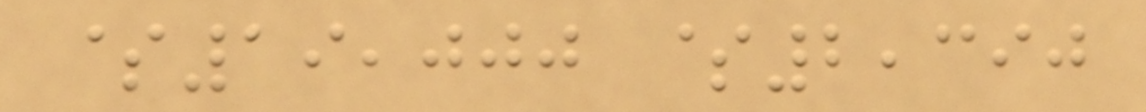$19,000 $2,390
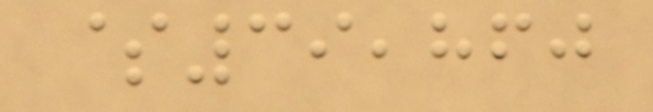$39,860
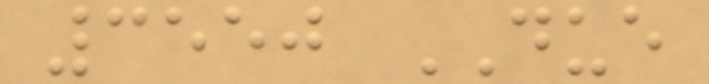3550 DUE
